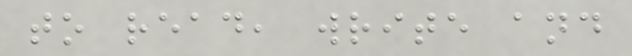to read, write and
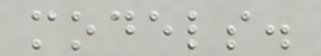models.
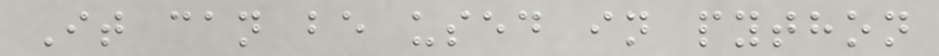It can be used in python
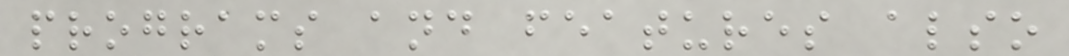programs and features also
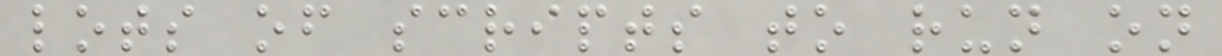lots of scripts to run on
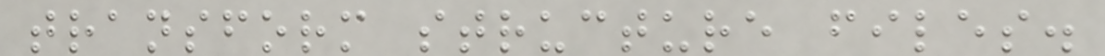transform structure files.
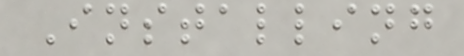Installing
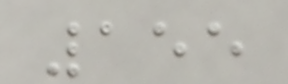155
